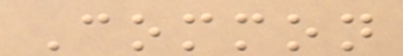Common
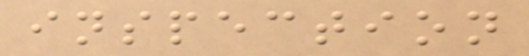inspection
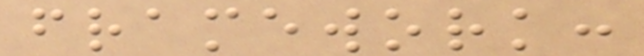framework:
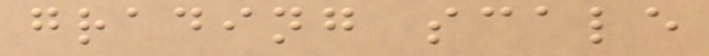grading scale
